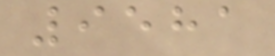9581
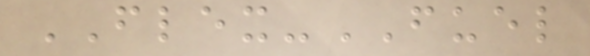FLEX-FUEL
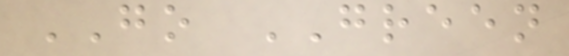GO GREEN
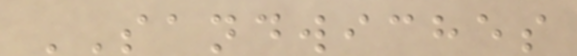SANDWICHES
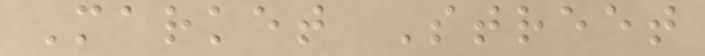Market Street
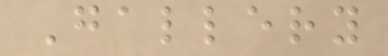Gallery
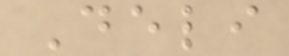Deli
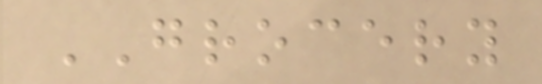GROCERY
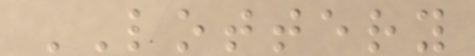LOTTERY
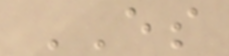ES
